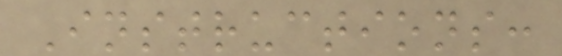Instructions:
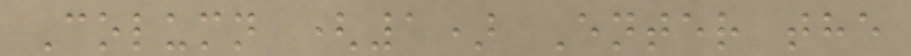Column (1) Enter the
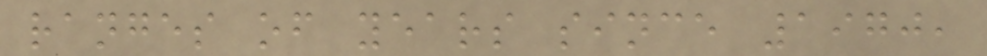ranges of years since 1970,
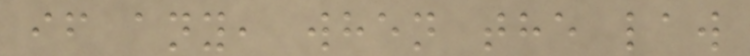if any, when the law
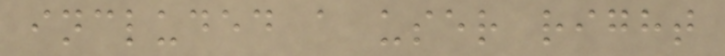included a user right
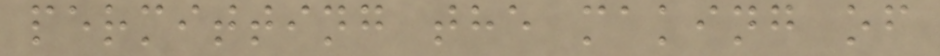permitting the making of
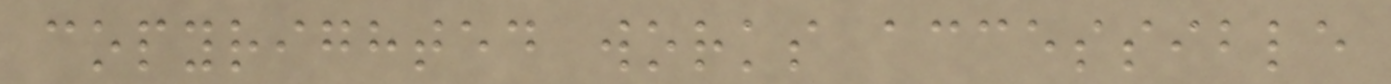copyrighted works accessible
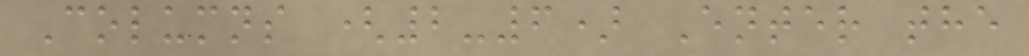Columns (2-6) Enter the
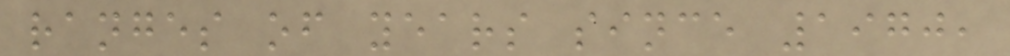ranges of years since 1970,
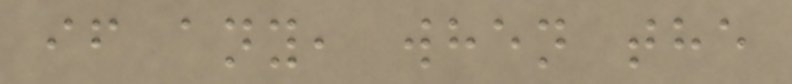if any, when the
